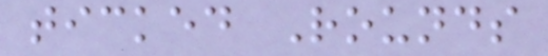ticked Rounds
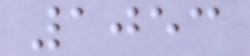1053
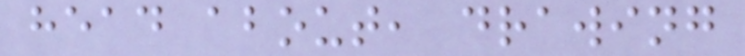head about, drawing
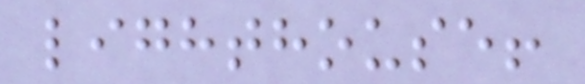lighthouse!
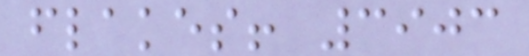flakes! 3903
